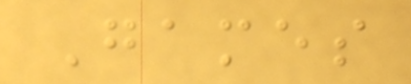Games
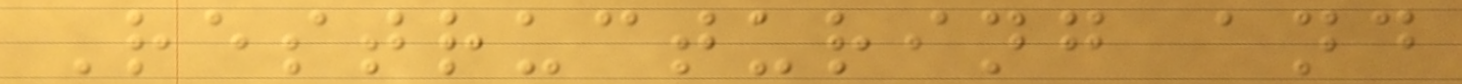Restructuring and
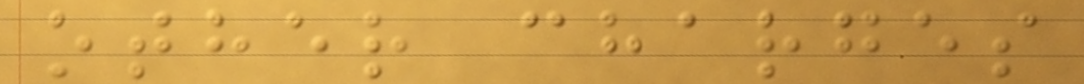other charges
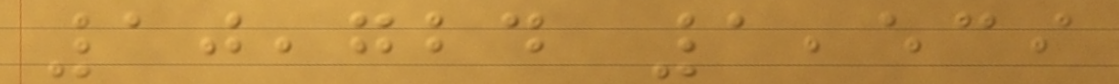10,724 1,539
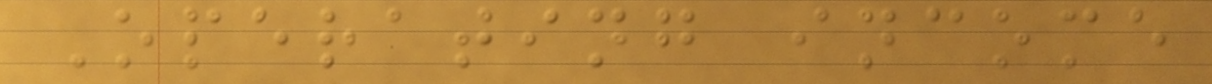Operating income
